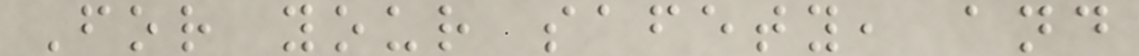For your safety, and
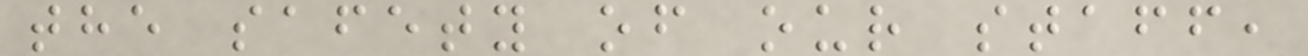the safety of our staff,
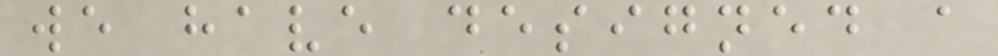we have designed a
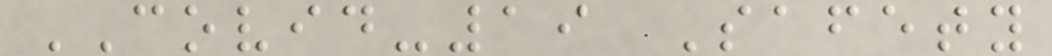COVID-19 Safety
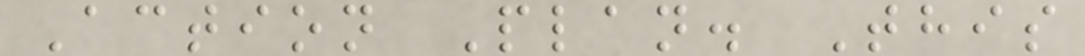Action Plan. This
